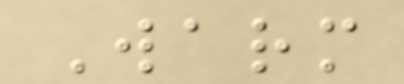Warm
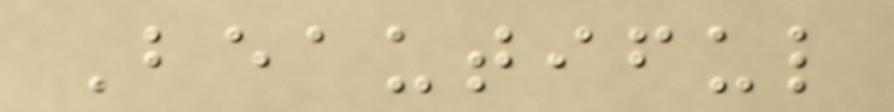Beautiful
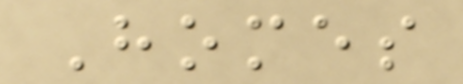Homes
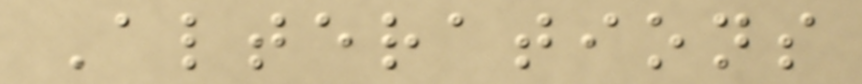Alterations
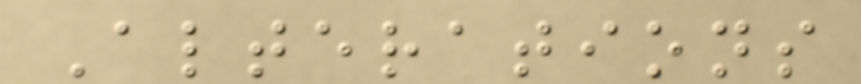Alterations
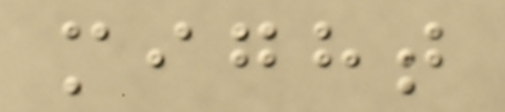might
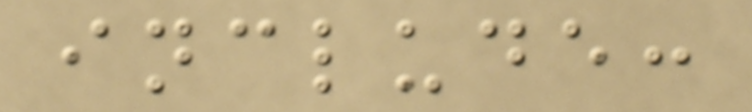include:
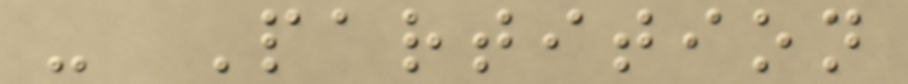- Partition
